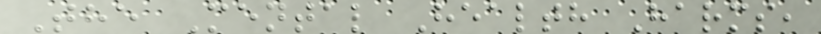The Mental Health Harms,
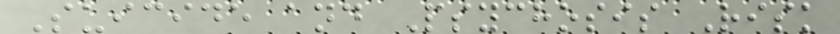Suicide and Psychosis Risk
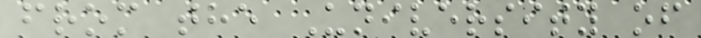from the University of
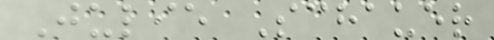Julie Schauer
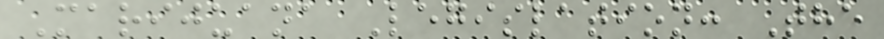Marijuana Legislation: The
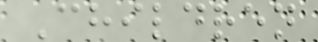Children
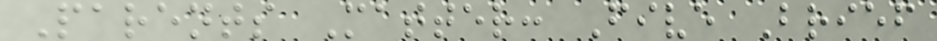Parents Matter: Five Brief
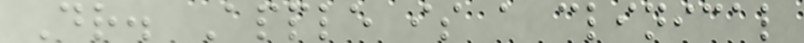Dr. Apple is a clinical
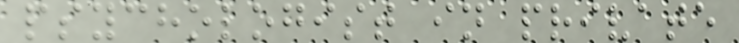psychologist in private
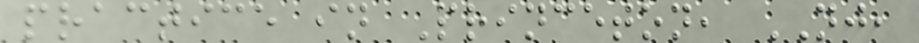practice in Princeton, NJ,
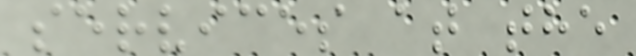services at the
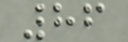86
